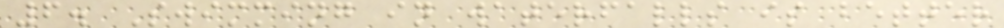6. Swimming in waterfalls is better
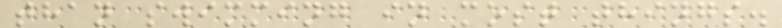than swimming in most things.
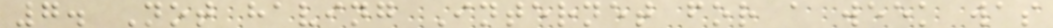7. Not having Internet for a week was
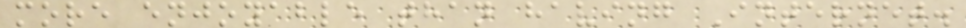more enjoyable than having Internet.
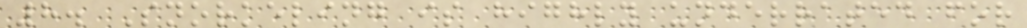8. Snorkeling is highly underrated for
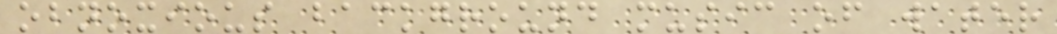obnoxious background music of water
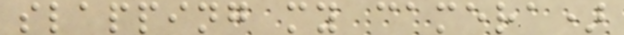slapping my camera)
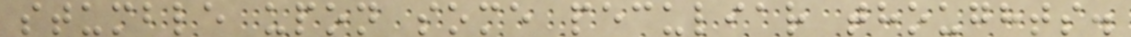stumble upon some peculiar thoughts.
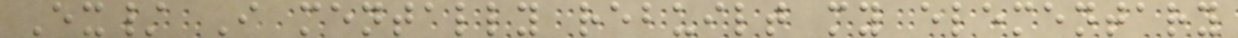Ex/ I mentally rebuilt my elementary
